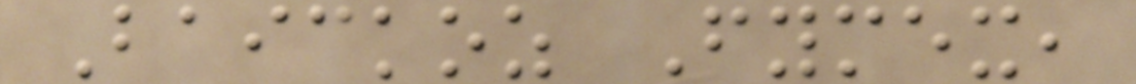Baickoz Fymex,
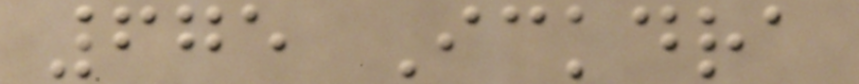675 Ickdra
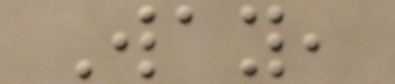Way,
